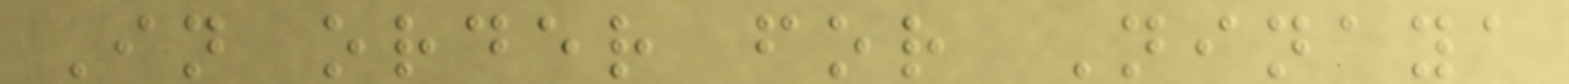In order for Ninaya
